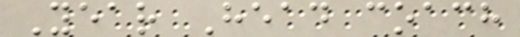Year Head coach
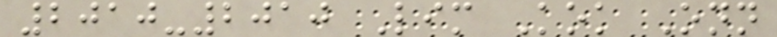2010-2010 Lim Kok Onn
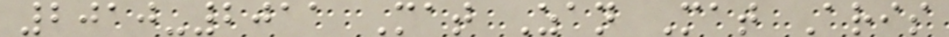2010-2011 Mat Zan Mat Aris
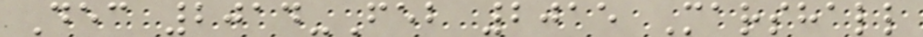Dec 2014-Feb 2015 Marshall
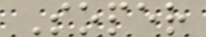Soper
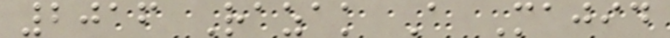2016 Razak A Majid
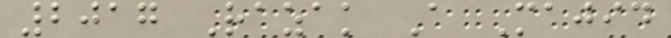2017 Razak A Majid
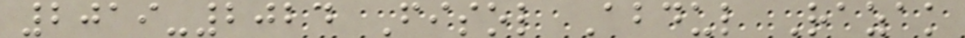2019-2024 Fisol Abdul Razak
